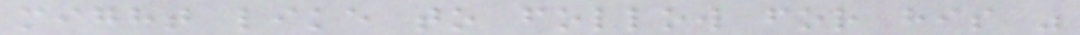might like to follow for his "
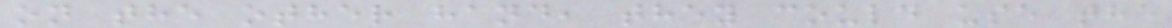on the other hand, they could use the
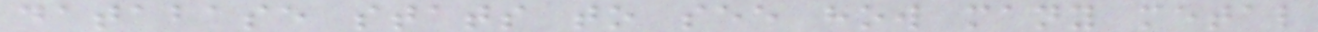database stats to see how many metal
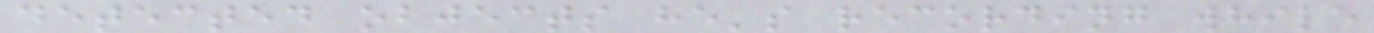detected objects he's recording while
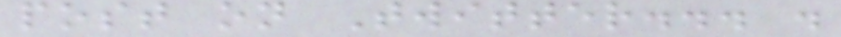post on Twitter... .
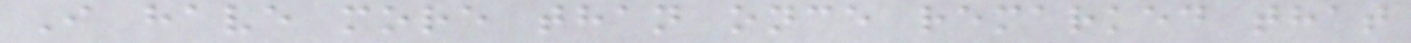I have more than once remarked that
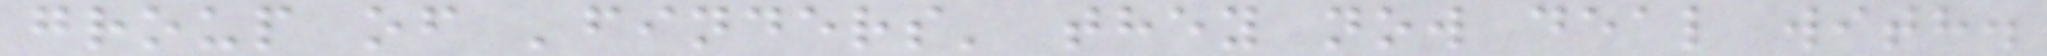group of 'finders' they now deal with.
